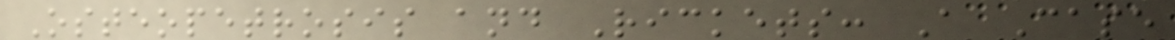Osteopetrosis and Rickets: A Case
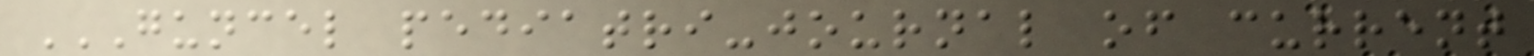GUNCEL PEDIATRI-JOURNAL OF CURRENT
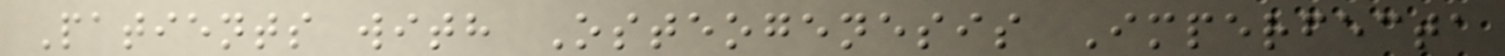Patients with Osteogenesis Imperfecta
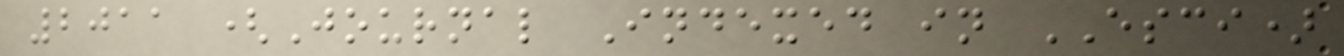2011 (Journal Indexed in ESCI)
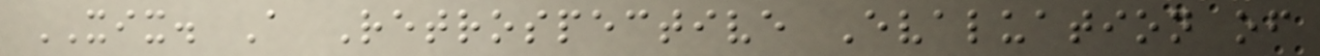XIX. A Retrospective Evaluation of
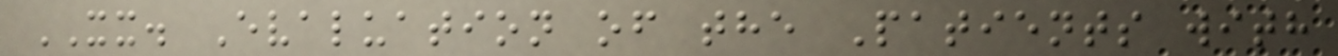XX. Evaluation of the Patients with
